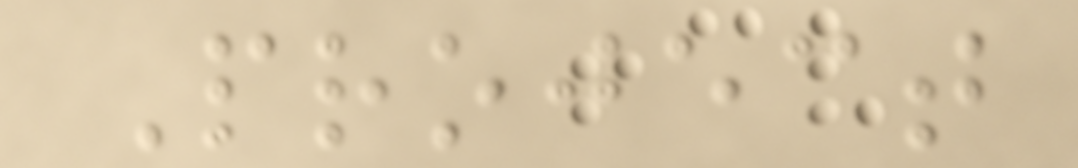Project
